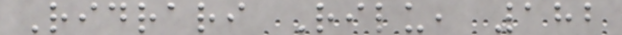Ridrari Rilu, 182
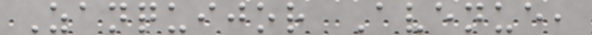Zanquijor Avenue,
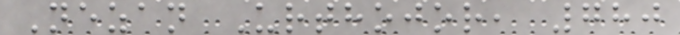Nezan Urthojor, 780
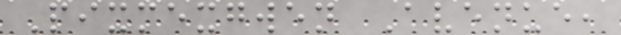Pixmexgwen Avenue,
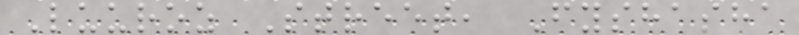Luuroz Street, Fyshasha
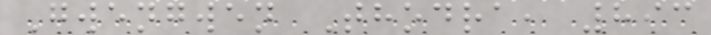Gwengwen Thodra, 893
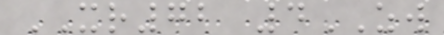XR72 4ZW
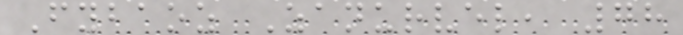Fybaoz Zanurvel, 78
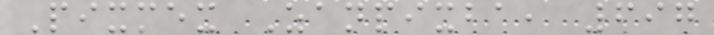Pixmex Zanpixba, 697
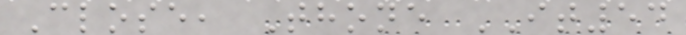Close, Thone IT54
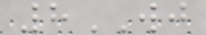8WJ
